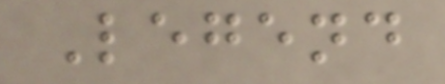Legend
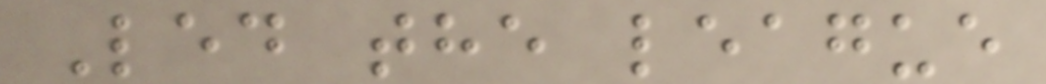Led the league
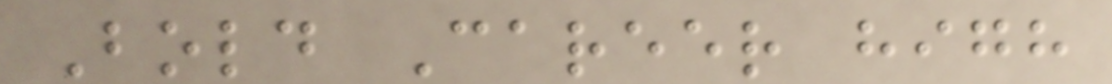Bold Career high
